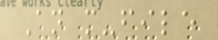An m-file
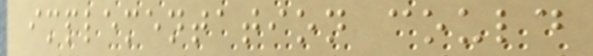implementation could
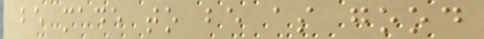be made to be as good
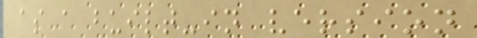as a built-in version
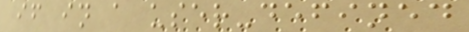if in a user-defined
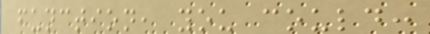function, you could:
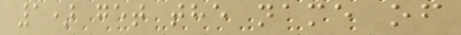1) get the name of
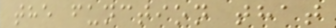the function that
